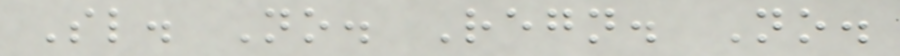Sl. No. Regn. No.
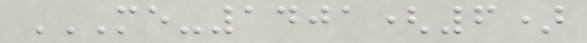ME-1401(6)
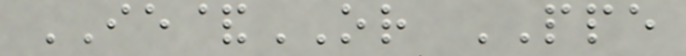IE&OR PPE
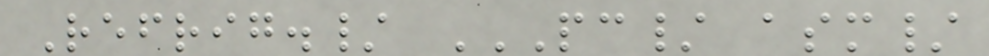Refrig./ PC/ ASM/
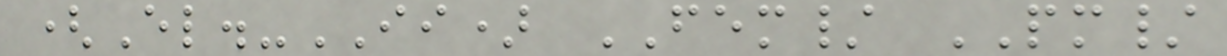(El.-II) FEM/ PM/
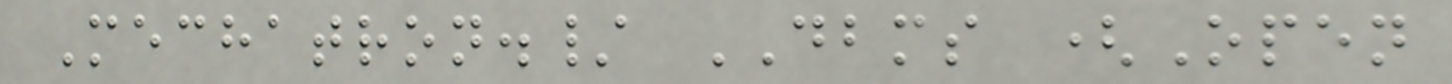Mechatron./ DBMS (Open
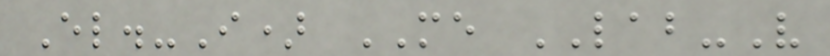El.-I) ME LAB-V
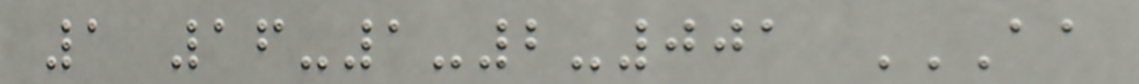1 16-1-2-001 AA
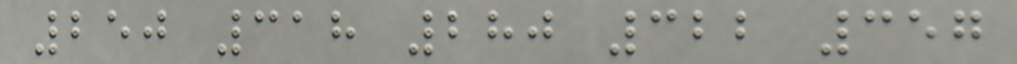250 318 280 322 357
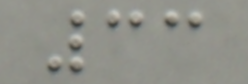33
